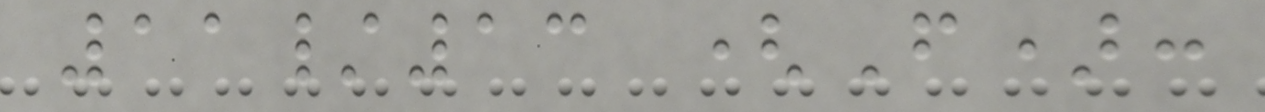11/13 (F):
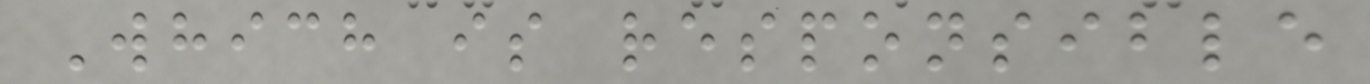Which is responsible
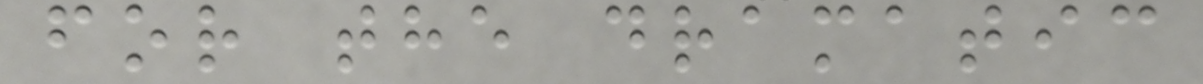for the dramatic
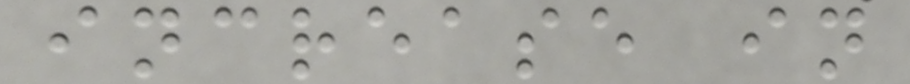increase in
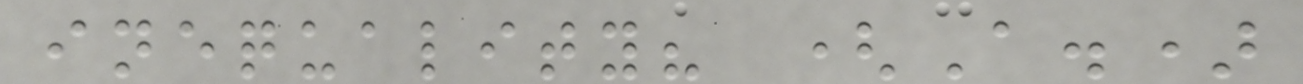inequality? (A.)
